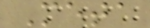Meta
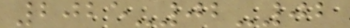2025-02-02
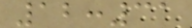12:31
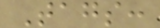Tags:
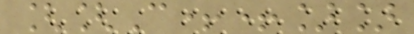[[C++]]
